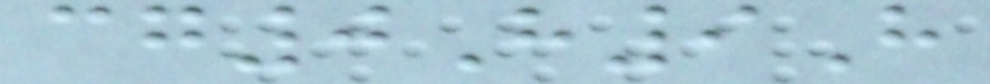cg0H9H
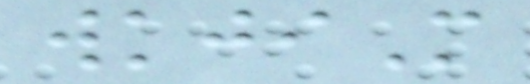wkjiM
